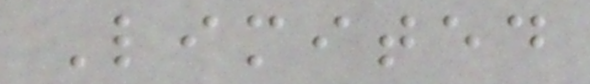Limited
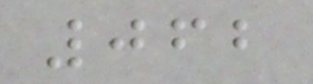062
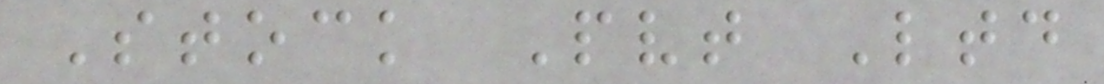Stock Pvt Ltd
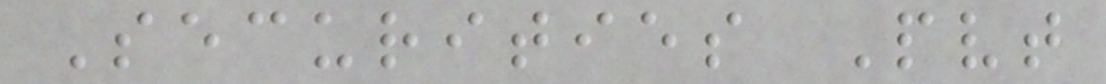Securities Pvt
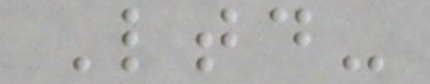Ltd-
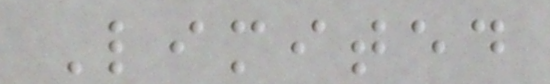Limited
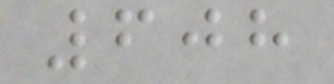608
